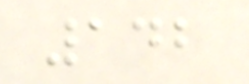142
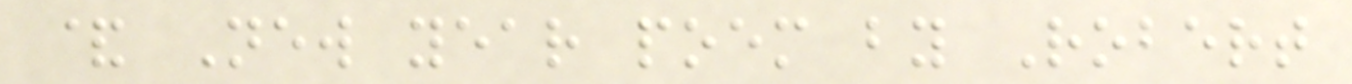& New year poem by Robert
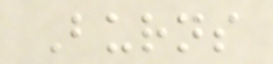Burns
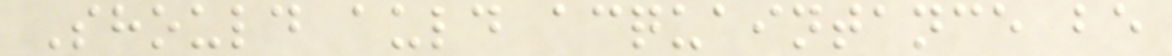Should auld acquaintance be
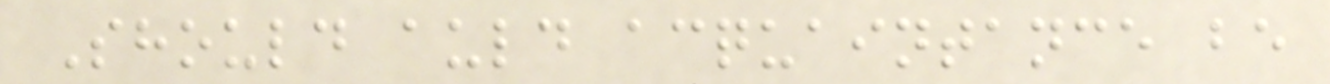Should auld acquaintance be
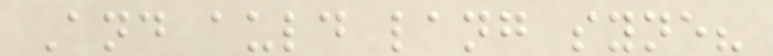And auld lang syne?
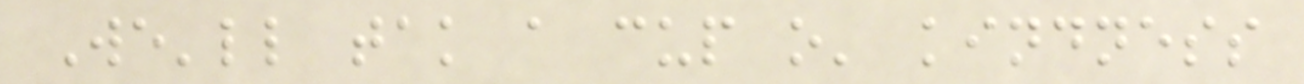We'll tak a cup o' kindness
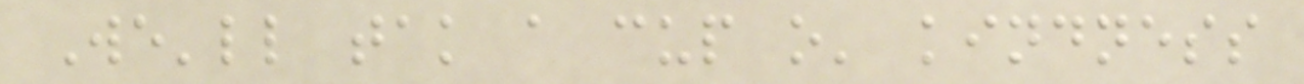We'll tak a cup o' kindness
